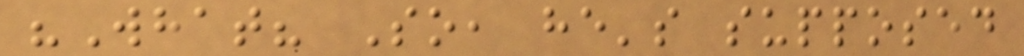"What? So, he's supposed
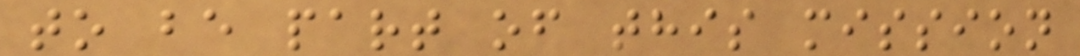to be part of this mission
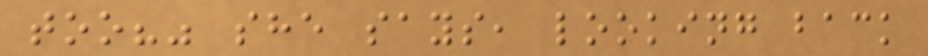too?" she says, looking back
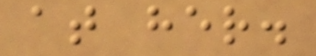at her.
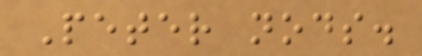Peter nods.
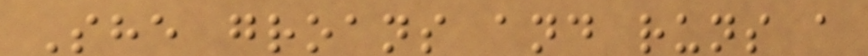She groans and runs a
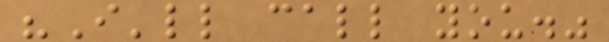"I'll call you."
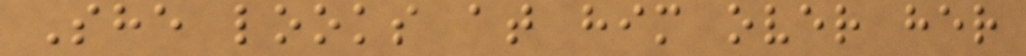She looks at him over her
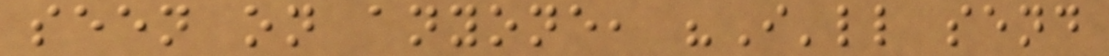seen on anyone, "I'll send
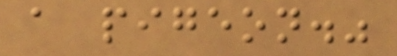a pigeon."
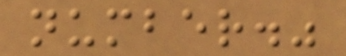number."
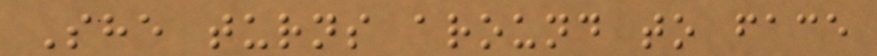She turns around to face
